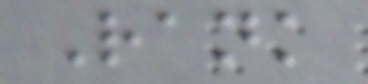Rank
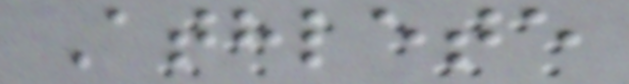Athlete
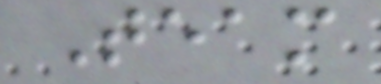Team
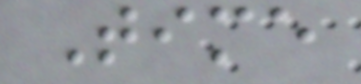Time
